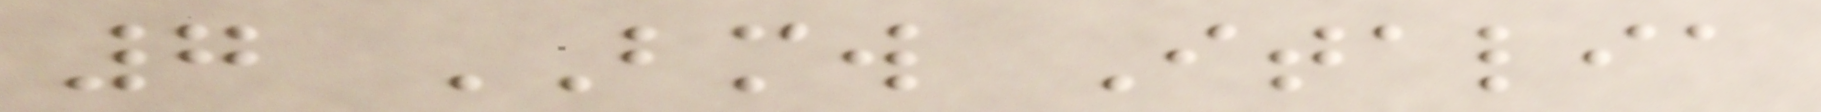7 BMW Italia
